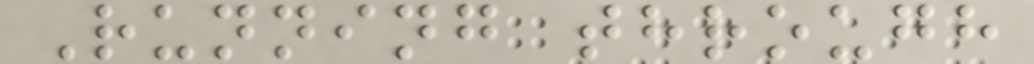Running through
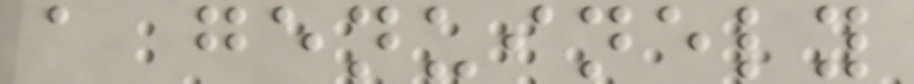a genuinely
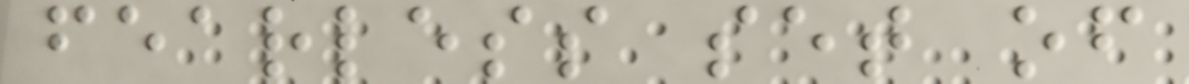fearless set of
